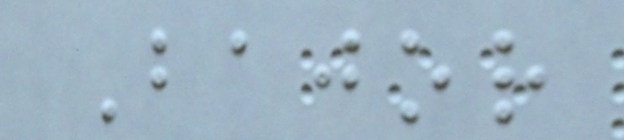Bajor
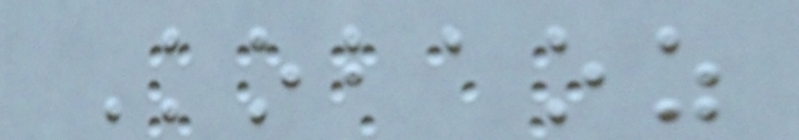Kobaoz
